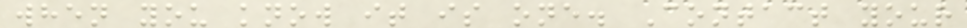when you know it is one. Contact your
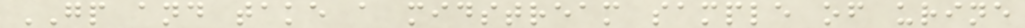GP and take a midstream sample of urine
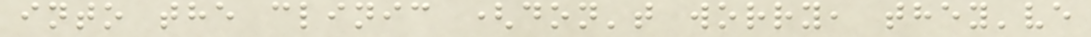into the clinic (don't worry, they've
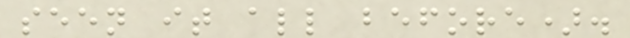seen it all before).
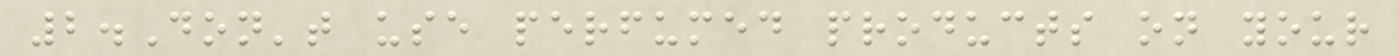2.Don't use perfumed products on your
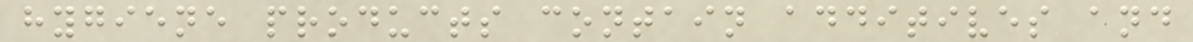hygiene products contain additives and
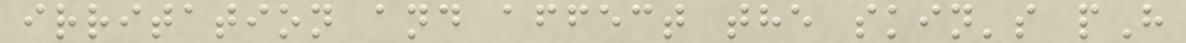irritation and affect the skin's pH
